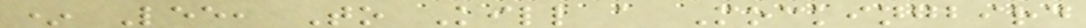* Lee, To Kill a Mockingbird
